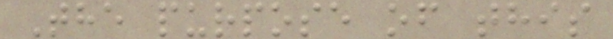The purpose of this
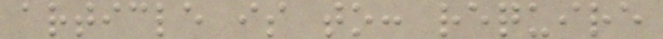article is to: require
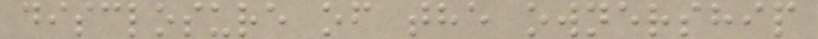disclosure of the ownership
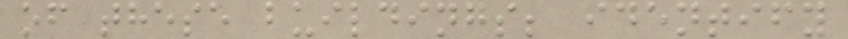of these buildings; identify
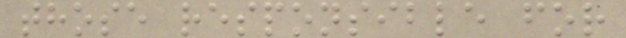those responsible for
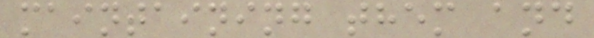maintaining them and
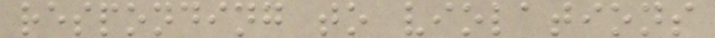responding to violations
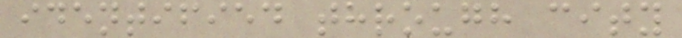identified through city
